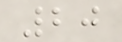20
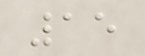15
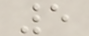5
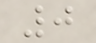0
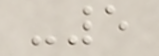-5
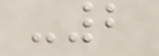-2
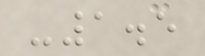-1.5
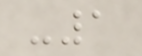-1
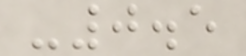-0.5
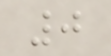0
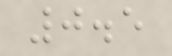0.5
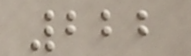222
